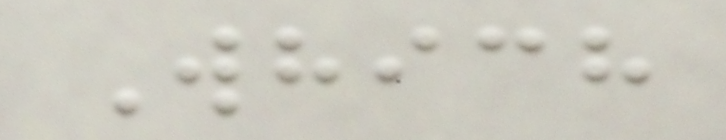Which
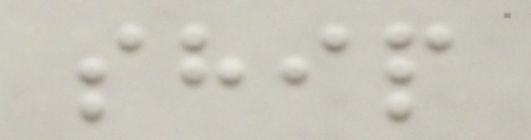ship
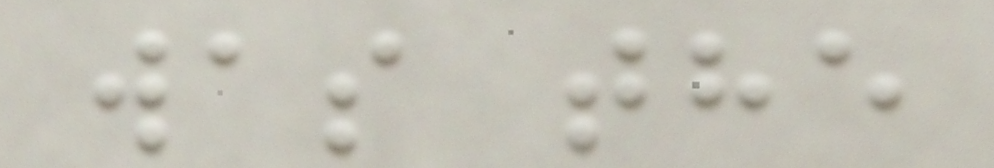was the
